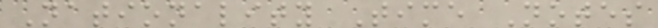Nationality Time Notes
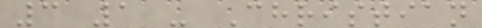3 1 - Christian
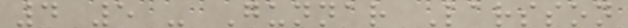4 5 - Gunnar Larsson
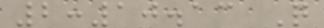2:10.13 Q
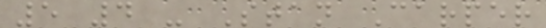5 4 - Stan Carper
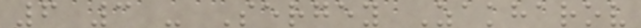6 3 - Sergey Zakharov
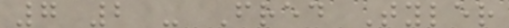7 2 - Fred Tyler
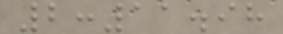2:11.98
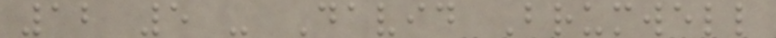12 5 - David Brumwell
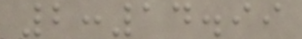2:14.99
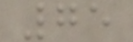75
